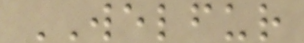WELFUR
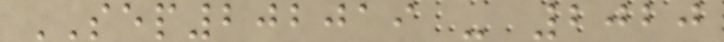SEP202019 - 2020
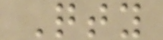Qty
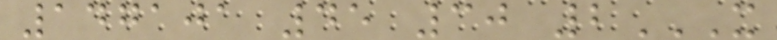147101 45 30 2X
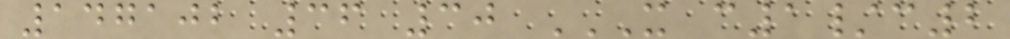147102 36 30 X C1/C2
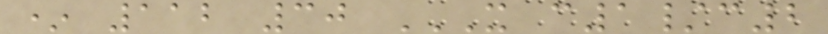* 112 30 X C1/C2
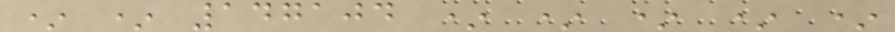* * 147104 * * * * *
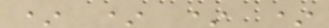* * * *
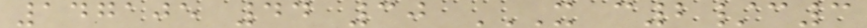147105 44 30 X C2/C3
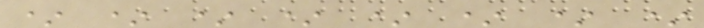* * * * * * * *
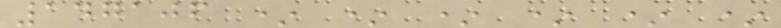147106 * * * * * *
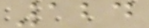124
